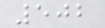502
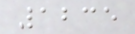1235
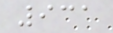931
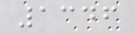1346
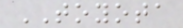TOYOTA
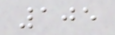105
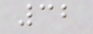32
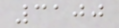3100
